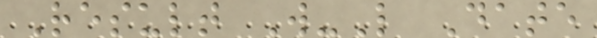Result W-L Date
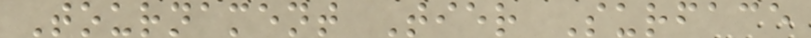Tournament Tier Surface
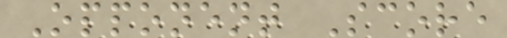Opponent Score
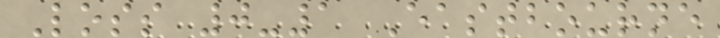Loss 0-1 Eastbourne
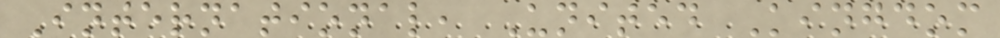International, United Kingdom
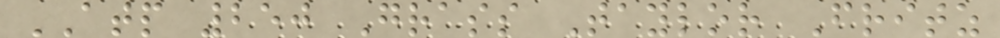ATP 250 Grass Taylor Fritz
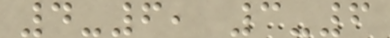4-6, 3-6
